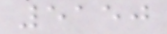5150
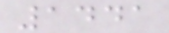1441
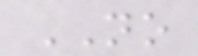NO
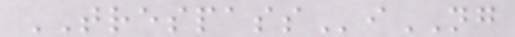TRESPASSiNG
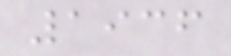1936
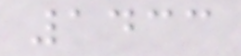1433
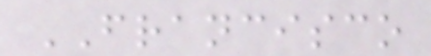FRANCISCO
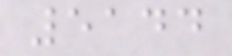5144
